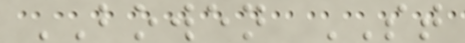BOWEN ST
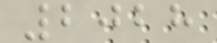2028
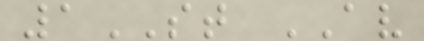1ST AV
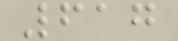617
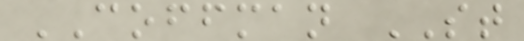COFFMAN ST
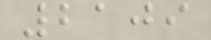2109
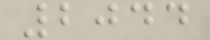2044
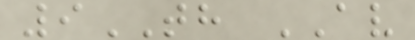9TH AV
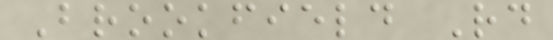Brookfield Rd
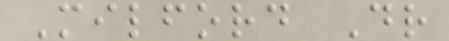Milford Dr
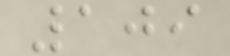109
